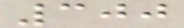300
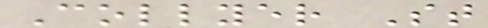Collyer St
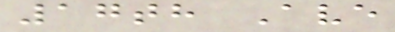17th Ave
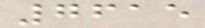7615
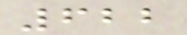622
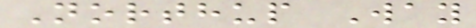Northup Way
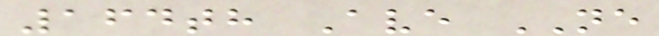164th Ave NE
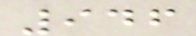946
